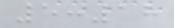5:18
